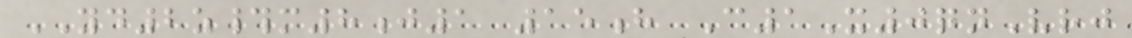YD2z#m8j1 15h C1X0qnVrj
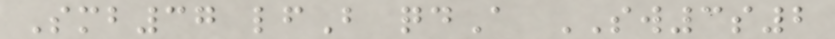Smb37 lfB qdA SW3s2
